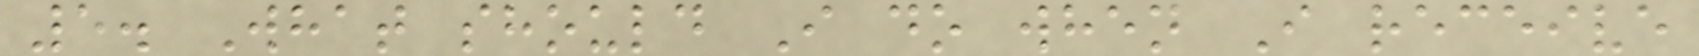5. What should I do when I receive
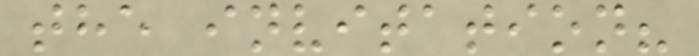the invitation?
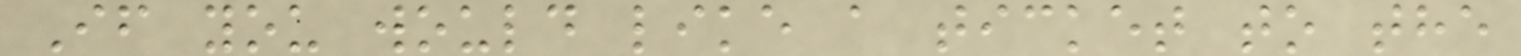If you would like a ticket to the
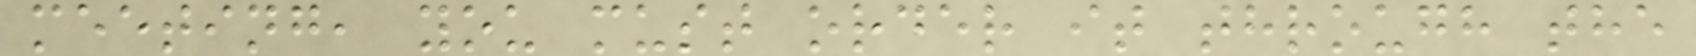meeting, you must order it through the
